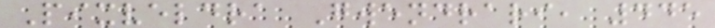Pixveldra Gwendrari, 445
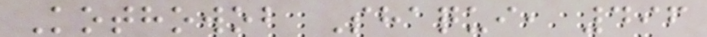Kothowob Shaqui, 496
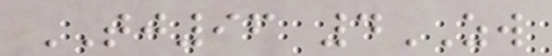TJ96 4ZW
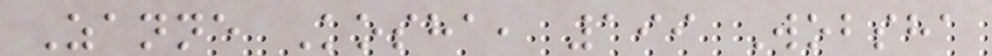Zanne Kosha, 199 Wobsha
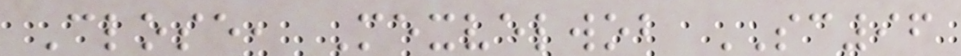Close, Mexvelwob SC96
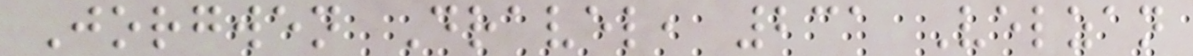Jorgwen Dravel, 231 Velzan
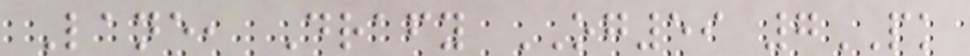Lane, Drafy OG59 7PK
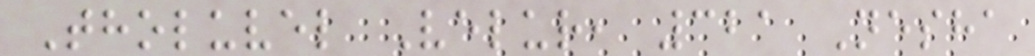Tholuvel Velur, 321 Nesha
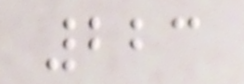223
